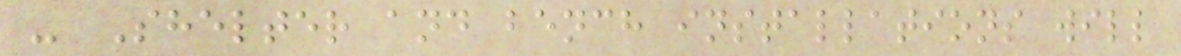- Shelter and bench installations will
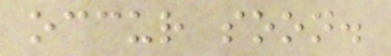occur soon.
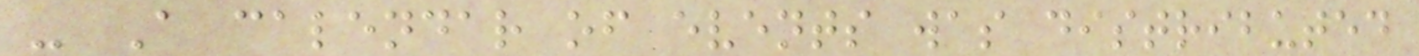- A calendar of events was distributed
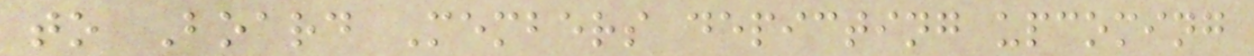to Board Members depicting upcoming
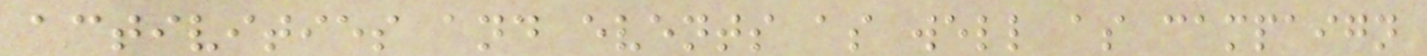activities and events as well as campaign
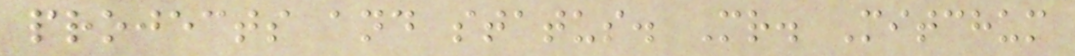projects and status. Mr. Mitchum
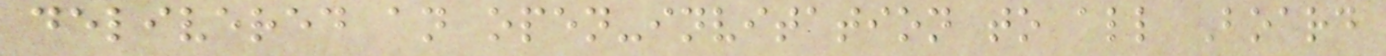delivered an open-invitation to all Board
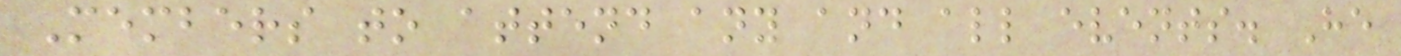Members to attend any and all events. He
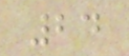24
